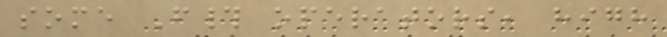some F# operators, high
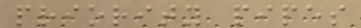priority pipes
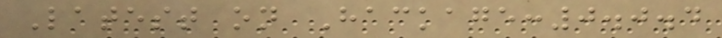Latest on Hackage:0.0.4
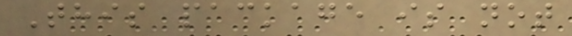This package is not
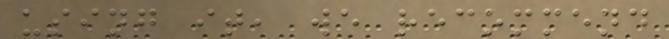using it, we recommend
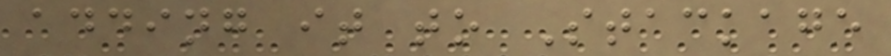adding it to Stackage
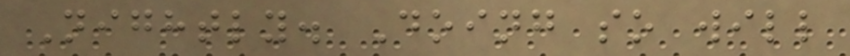Nightly. Doing so will
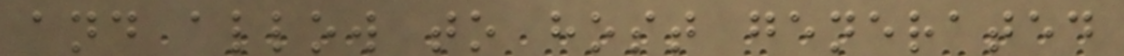and allow to host generated
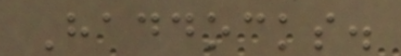Haddocks.
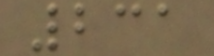231
